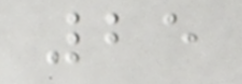25
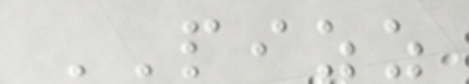PIZZ
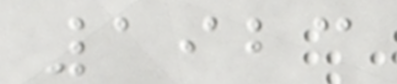1923
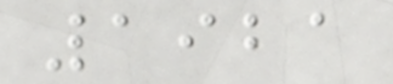1921
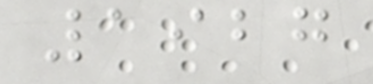1927
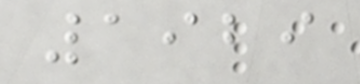1929
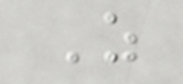Z
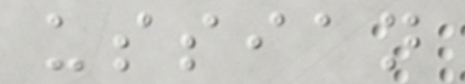ussian
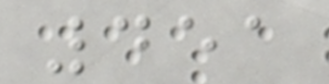451
